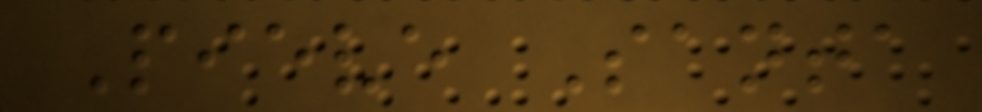Pieve Santa
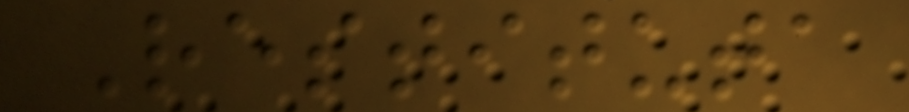Restituta
